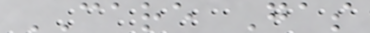CARE Gas
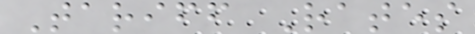Tariff Rates
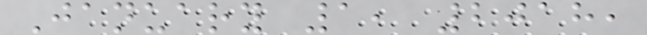January 1, 2018,
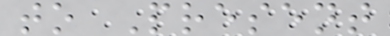to Present
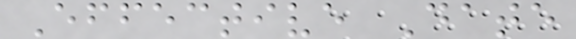Effective Date
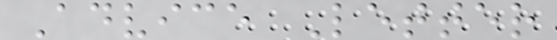Advice Letter
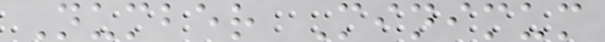Number Minimum
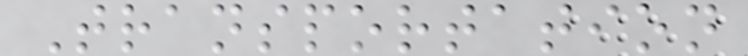Transportation
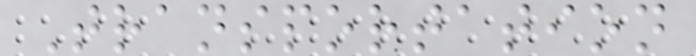Transportation
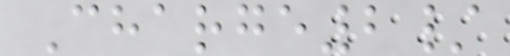Charge2/
